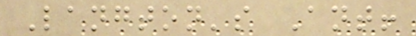Langton's Ant!
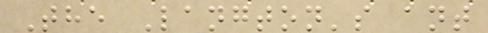The Langton's ant
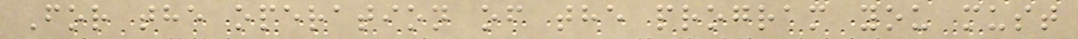For the operation of the program you must
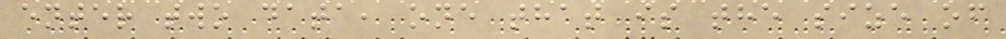enter two data, one that is the size of
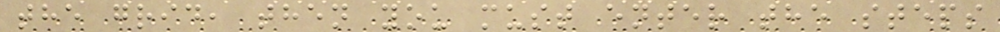the grid, then you must enter the steps
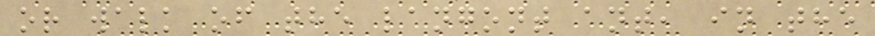or walk of the langont ant, in the
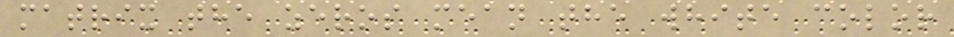matrix the zeros mean the white color
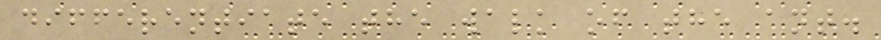differentiate the walk of the ant.
